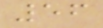56
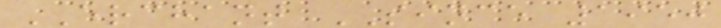ERCHANT SINCE 1950
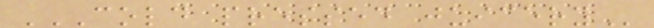COLD PRESSED JUICERY
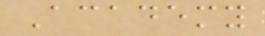Academy
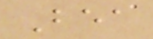Bea
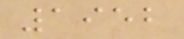1952
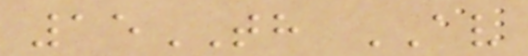15TH AV
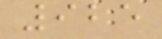925
